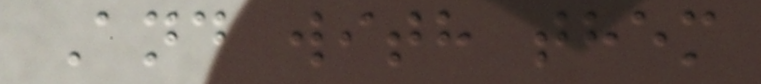And with them
